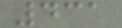431
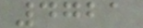4721
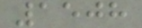1508
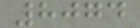8074
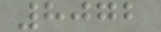8072
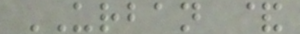URBAN &
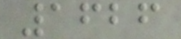1626
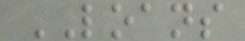LOANS
